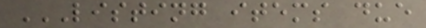LISTING ITEMS DUE
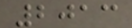2013
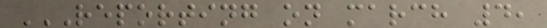REPORTING ON MARCH 4,
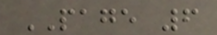PAGE 6
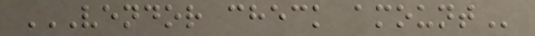VENDOR CHECK AMOUNT
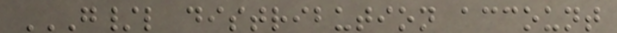G/L DISTRIBUTION ACCOUNT
